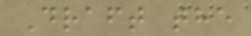Draft the
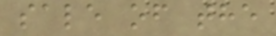sale of the
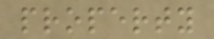property
